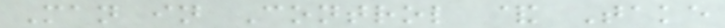Man in Control & Take
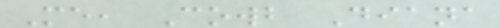Me, Cowb Diana
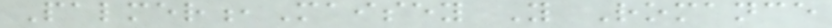Palmer,Maisey Y Romance
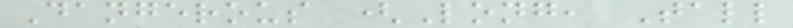Dangerous (Long, Tall
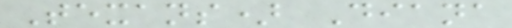Texans) Diana
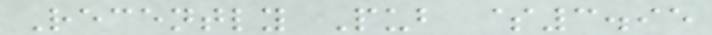Recently Pub $3.95
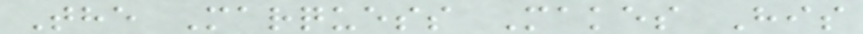The Marquess Makes His
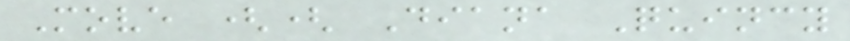Move (( Diana Quincy
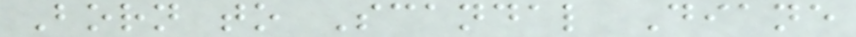Born to Scandal Diane
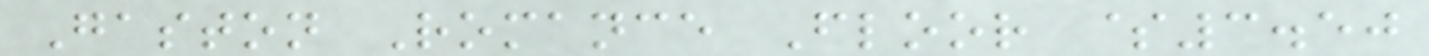Gaston Romance Floor $3.50
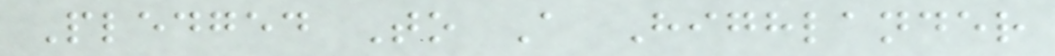Pledged To A Highlander
